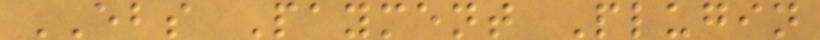EBS Payment Plugin
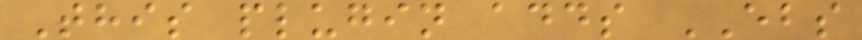This plugin adds EBS
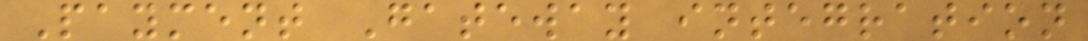Payment Gateway integration
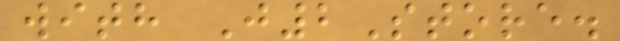with J2Store.
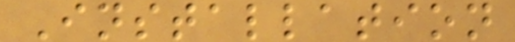Installation
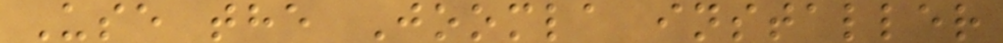Use the Joomla installer
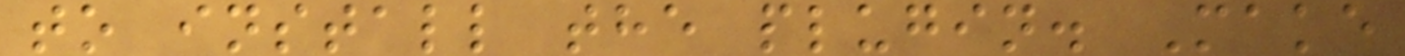to install the plugin. Make
